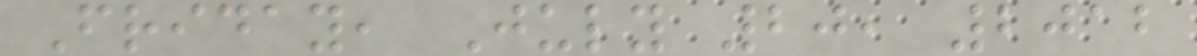Friday, July 20, 2012
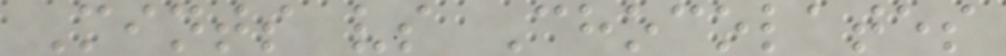Mints vs Chocolates
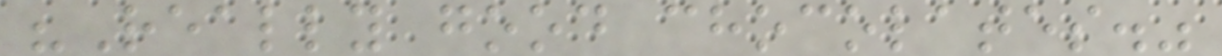"Really good chocolates."
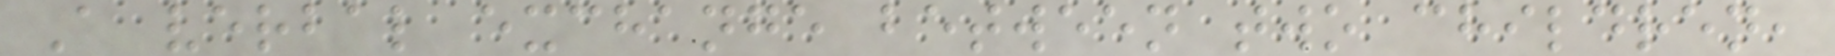A verbal exchange between two children,
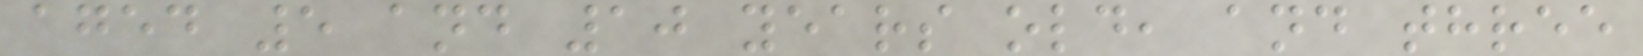aged 5 and 10 years old, and three
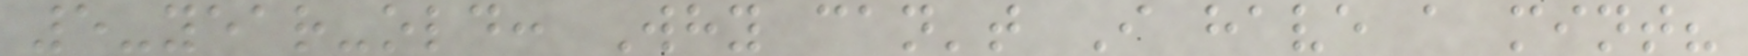5-year-old: Why can't I have a mint?
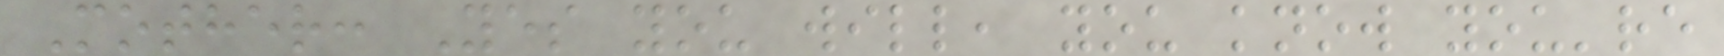Mother: Yes you will, you know you're
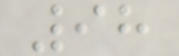98
